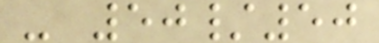- 50/50
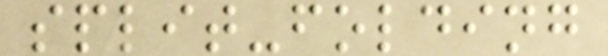split-folding
